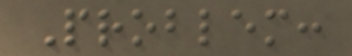Problem:
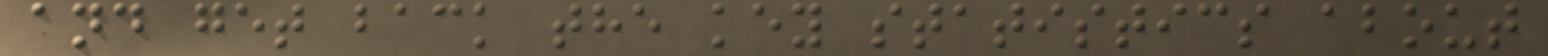and get back the key statistics about
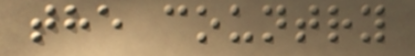the country
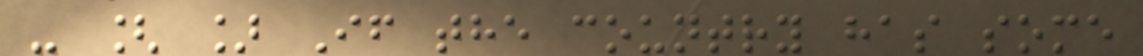- [ ] If the country has some
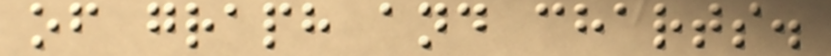of graph and charts.
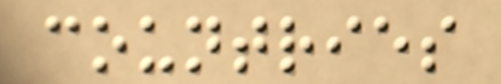countries
